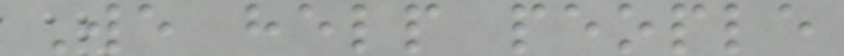We help people
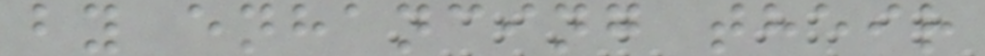by enhancing their
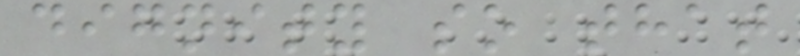dignity so that
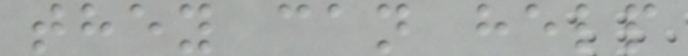they can help
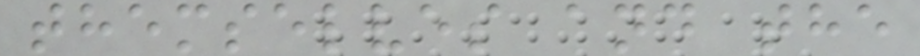themselves and the
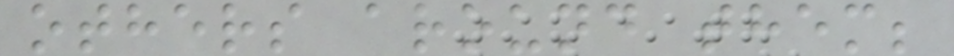others around them;
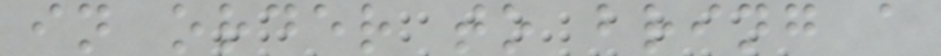in order to bring a
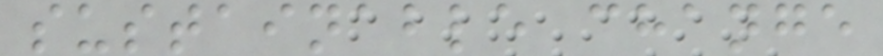sustainable change
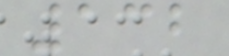132
